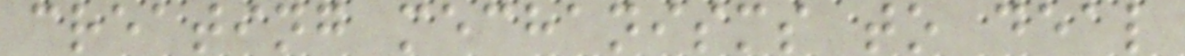creating mechanisms to deal
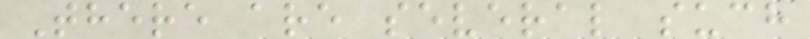There are several such
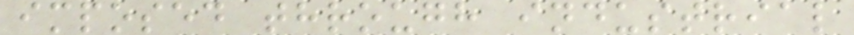imposed through industrial
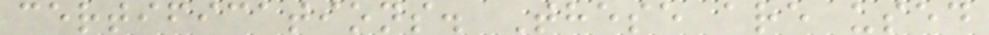certifications. These are used
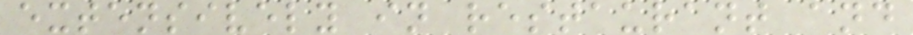extensively in restaurant and
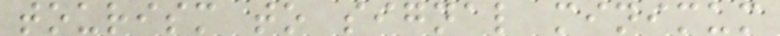tourism to signal minimum
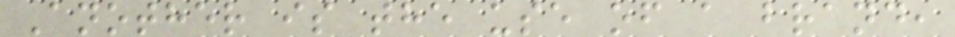Another is the use of a brand,
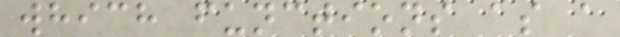which functions as a
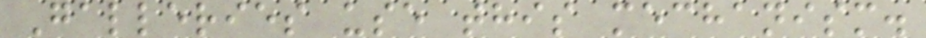Galleries use this mechanism.
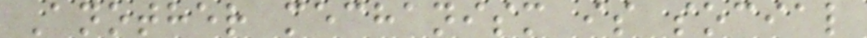Another mechanism is social
